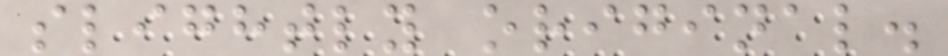slightly original.
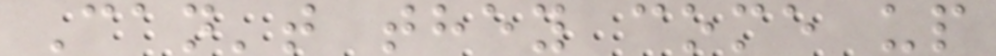Can't they come up
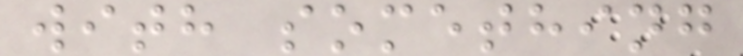with something
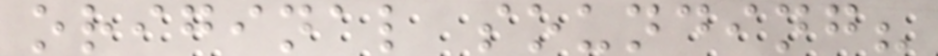original sounding?
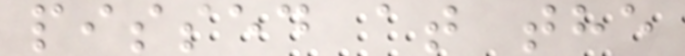pissed at the
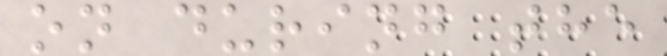on during the
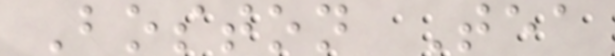Boston Tea
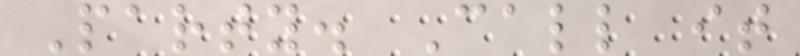Party. Call it
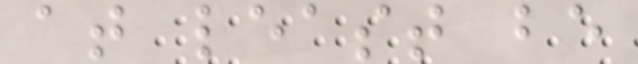at least be
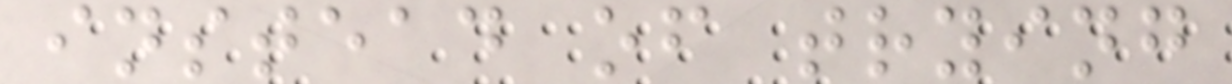instead of trying
